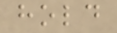hold
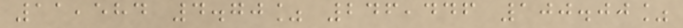11,584 4.70% 246,446 100.00%
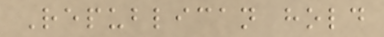Republican hold
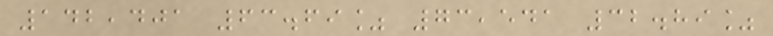142,401 63.69% 73,541 32.89%
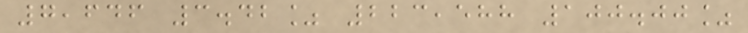7,646 3.42% 223,588 100.00%
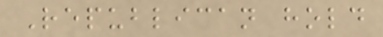Republican hold
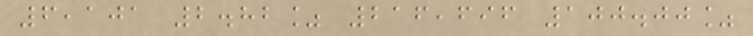6,101 2.82% 216,696 100.00%
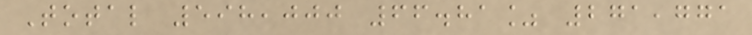Total 598,000 66.81% 271,771
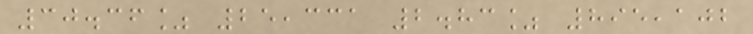30.36% 25,331 2.83% 895,102
